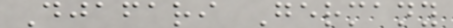Djafari Germany
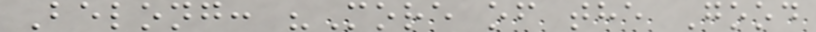Belong: "More of the Good
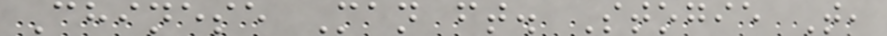Chinese Man ft. Stogie T,
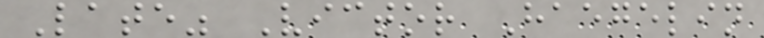Late" Victor Haegelin
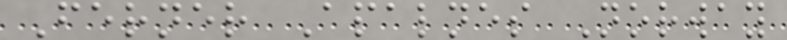Ferner Apalnes Norway
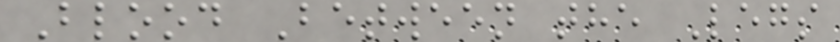Blood Between the Legs
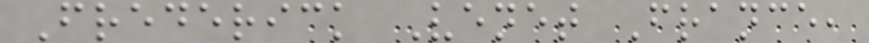Frederick Venet France,
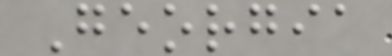Georgia
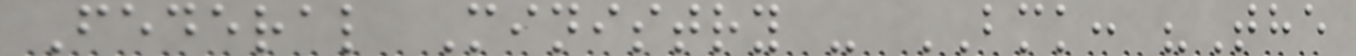Federal Ministry - BMK: "The
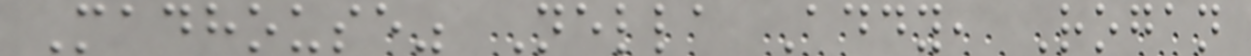Madhouse" Nella Addy, Rogan
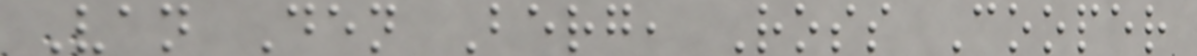Van Den Berg, Ross Cooper
